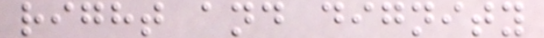right and dignity
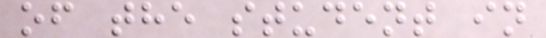of the student in
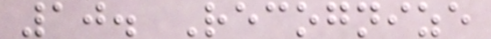10. Recognize
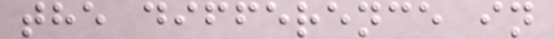the difference in
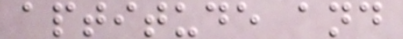aptitude and
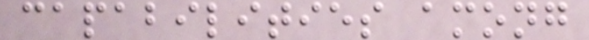capabilities among
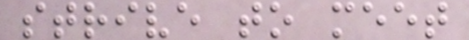strive to meet
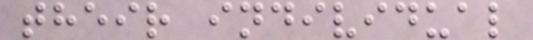their individual
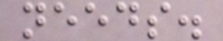needs.
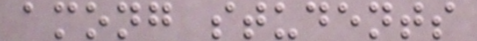among students
